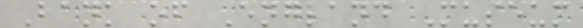Bank of England Museum
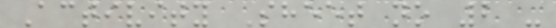Activity Sheet no 2 -
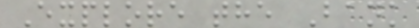Explore the Bank
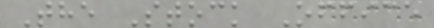The Stock Office
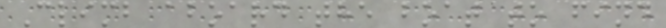Climb aboard the boat to find
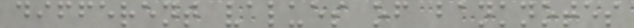different values of banknotes
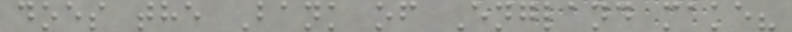does the Bank of England make?
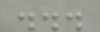...
